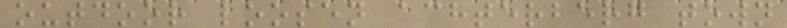outdoor loosen achterberg town
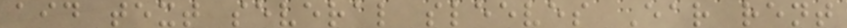aid text several sleeves Ear rent
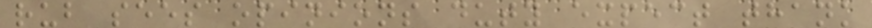rub sees opinions duty expect thank
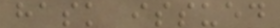hask issued
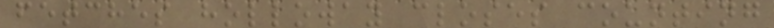fetches holloway closes counting
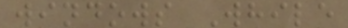windows While
